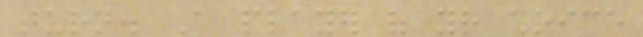turn. A player of your choice
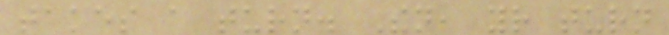takes a turn. Then, your turn
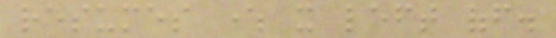resumes where it left off.
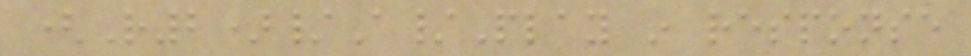(R2)/A/Play in response
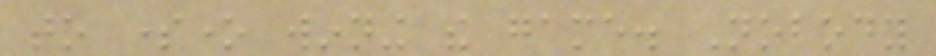to someone winning the game. Nobody
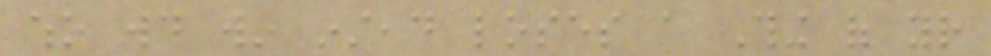who would win instead loses a Thing of your
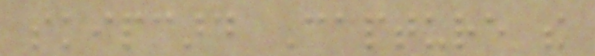skipcard Capture the
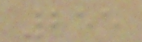255
